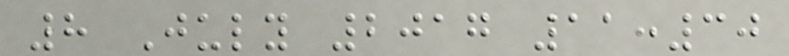8 July 2017 11:30
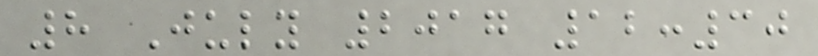8 July 2017 12:30
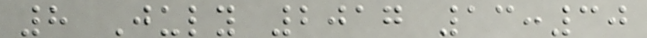8 July 2017 13:30
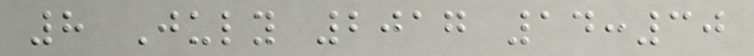8 July 2017 14:30
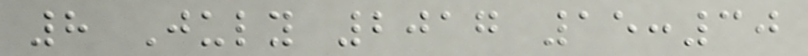8 July 2017 15:30
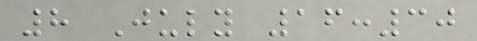8 July 16:30
